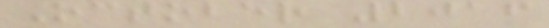October 2016
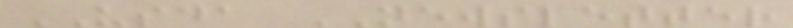USDA NEWSLETTER
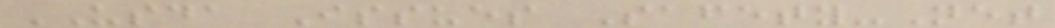USDA Issues Safety-Net
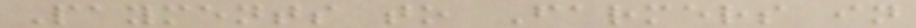Payments to Farmers in
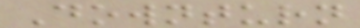Downturn
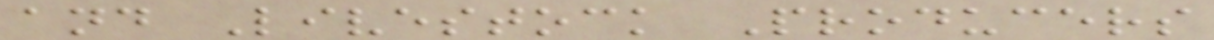and Livestock Producers
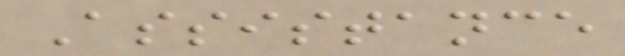Assistance
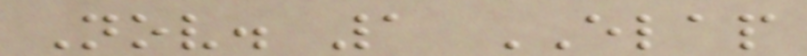Nov. 1 ELAP
